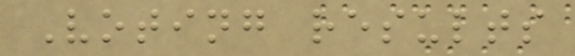Voting results
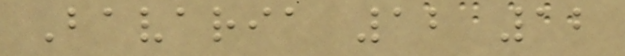Bavaria 12 12
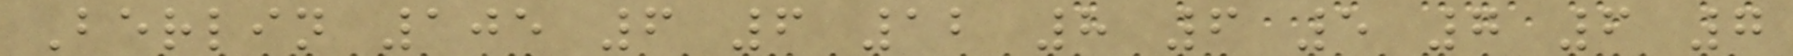Berlin 105 6 6 12 8 6 5 7 6 7
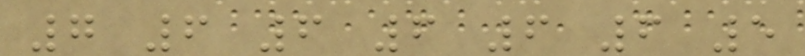7 6 6 6 6 6 5
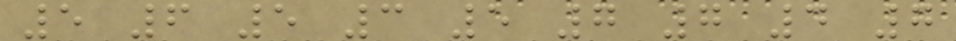5 6 5 3 5 7 7 4 7
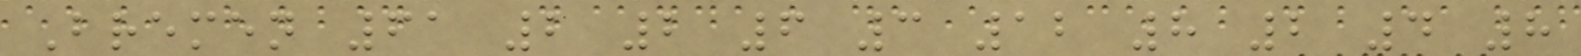Bremen 61 2 2 6 3 12 8 2 4 8
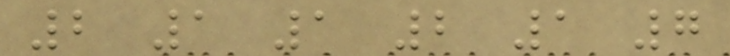2 1 1 2 1 7
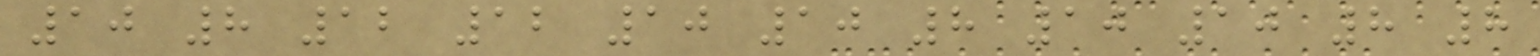10 8 12 12 10 10 8 10 10 8 8
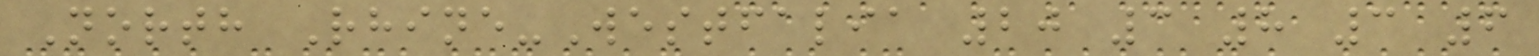North Rhine-Westfalia 20 3 8 3 6
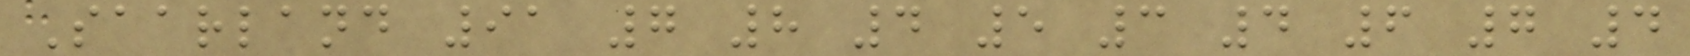Saarland 91 7 8 4 5 3 4 6 7 4
